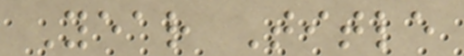Year Title
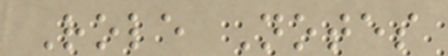Role Notes
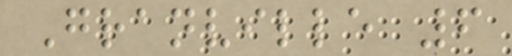Granville 6
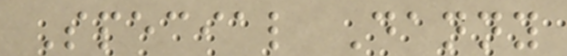Special Danny
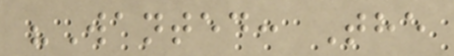"Wanted: The
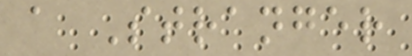a Stranger
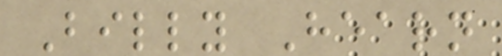Billy Hearn
